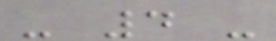- 4 -
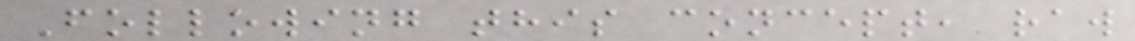Following this concept, raw
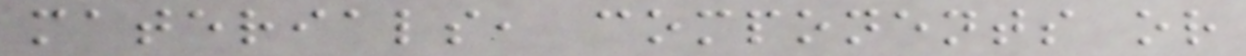materials, components or
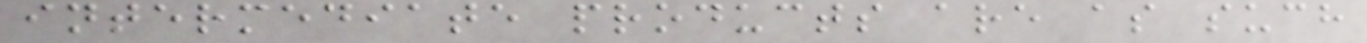intermediate products are as such
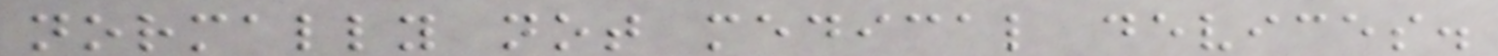normally not medical devices.
